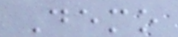Demo
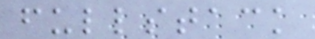fullstack
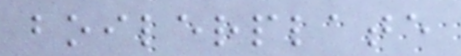boilerplate
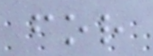for
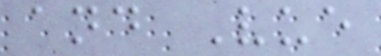and Vue
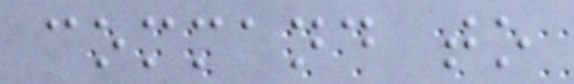command to
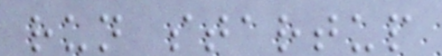run startup
